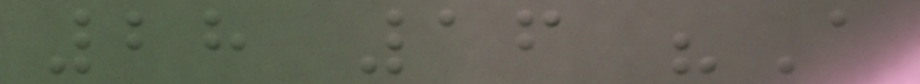28 16 "A
